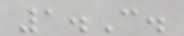1.C.
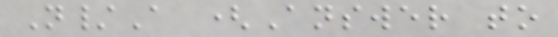N/A (Answer to
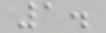1.
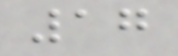17
